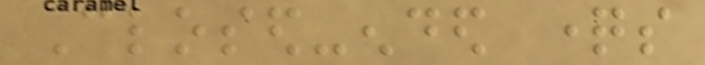Closed-ended questions
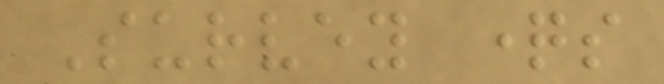Survey questions
